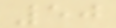50
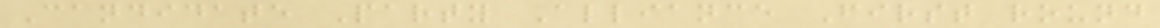Candidate Party Alliance First round
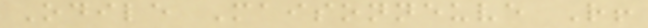Odile Maisonneuve R!
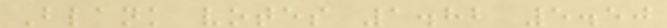Blank votes 1.82 5.50
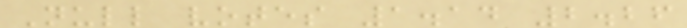Null votes 1.14 2.26
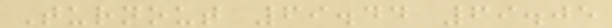Turnout 69.44 69.05
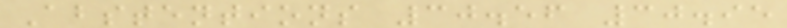Abstentions 30.56 30.95
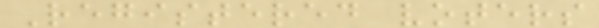Registered voters
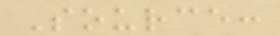Source:
